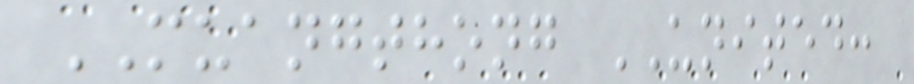MUANGTHONG UNITED:
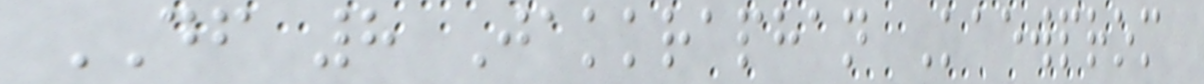DF 8 Jakkraphan Kaewprom
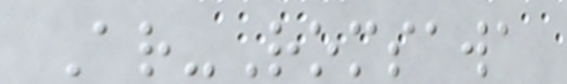Ar-Romsawa
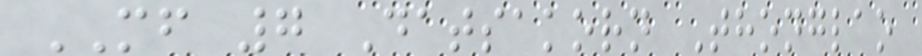MF 7 Datsakorn Thonglao
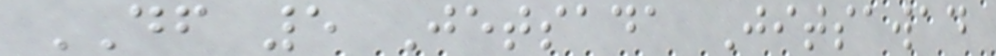DF 5 Jetsada Jitsawad
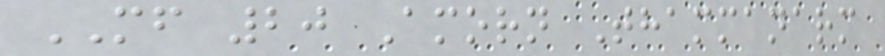MF 20 Amorn Thammanarm
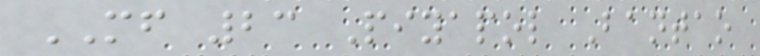MF 23 Piyapol Bantao
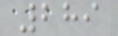289
